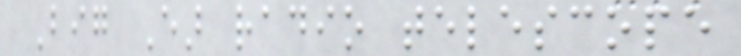Big Ear radio telescope
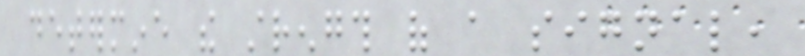determine the strength of a signal,
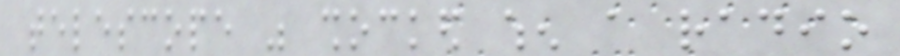telescope was shocked when a radio
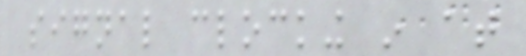signal clocking in at
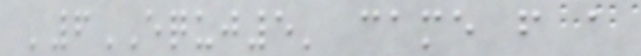'6EQUJ5' came from a
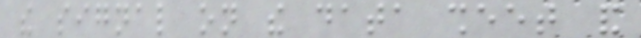the signal on the data sheet and
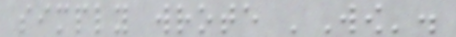simply wrote 'Wow'.
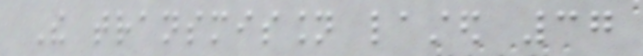The transmission lasted 37
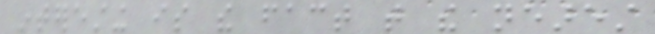interesting is the fact that the nearest
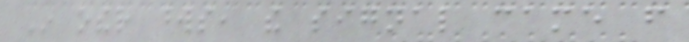In other words, the signal came from
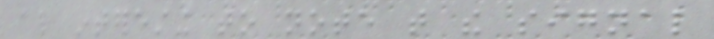also interesting to note that the signal
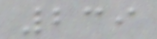239
